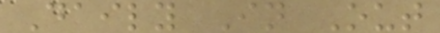Daily In Out
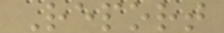Report
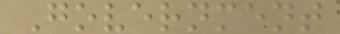Government
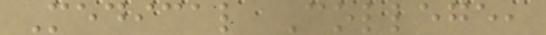Medical College,
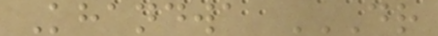Khandwa DR
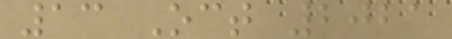13 Oct 2021
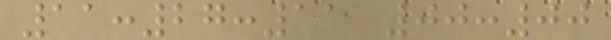11:27:11 00:00
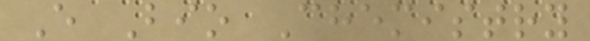E Bio Chemistry
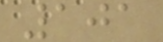101
